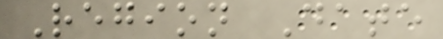Region Date
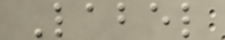Label
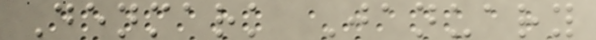Denmark January
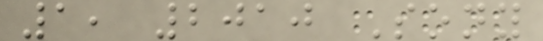1, 2010 Sony
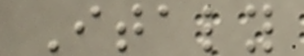Italy
